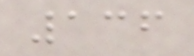136
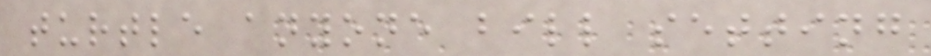turtle anyone bill setting
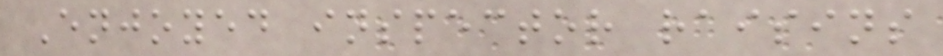Enjoyed inspector raisins
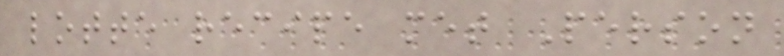lotte recipe met Person
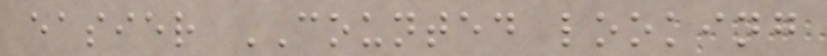easier COUNTED looking
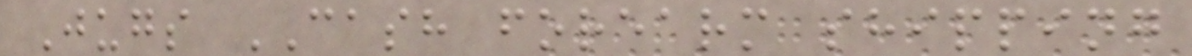Jugs CASH forearm shipping
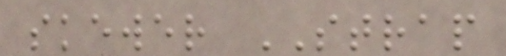skewer STRAP
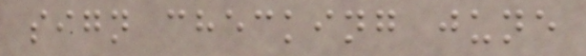sign checking june
